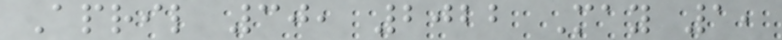April 30, 2022 May 1,
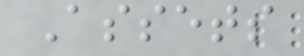Assets
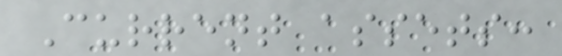Current assets:
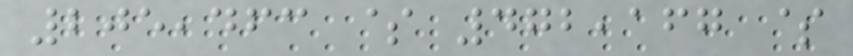205,463 $ 472,167 $
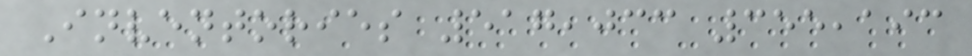Inventories 517,033 355,193
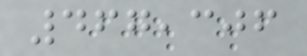467,306
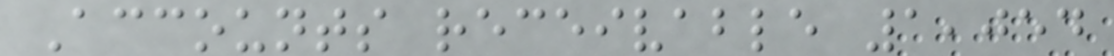Accounts receivable 1,054
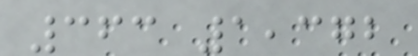363 1,372
